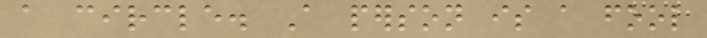a circle. A person is a fool
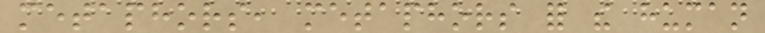metaphors, metaphors for the human
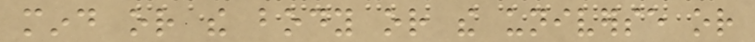mind or the body or the universe or
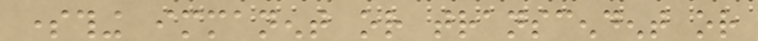something immanent or transcendent or
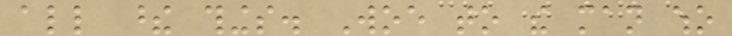all these things. Woe to the man who
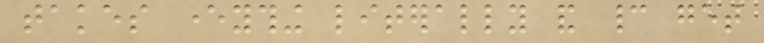takes everything literally and cannot get
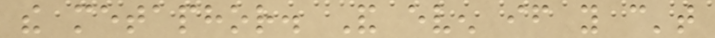the metaphor. And even if you can't
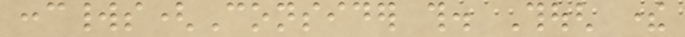concworlds(Consider this. Though there
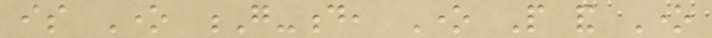is One G-d, One People and One
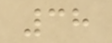38
